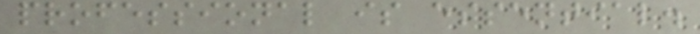professional is essential.
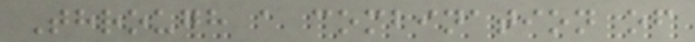Through a combination of
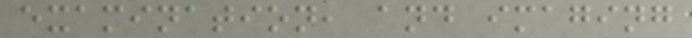examination, and imaging
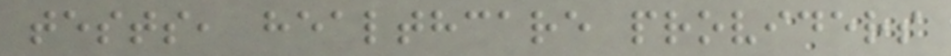tests, healthcare providers
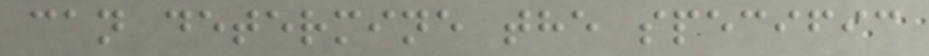can determine the specific
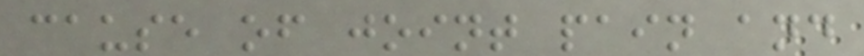cause of joint pain and
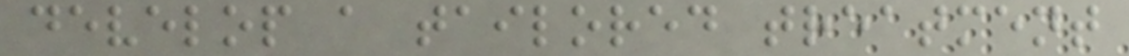develop a tailored treatment
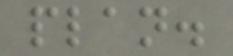plan.
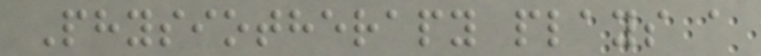Physiotherapy plays a
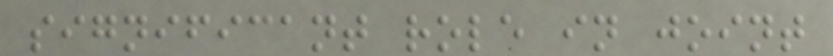significant role in joint
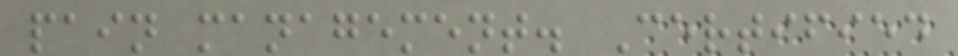pain management. Certified
